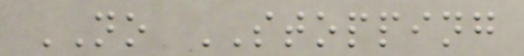NO STOPPING
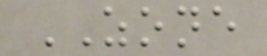ZONE
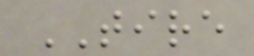TIRE
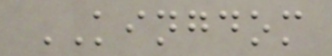KINGDOM
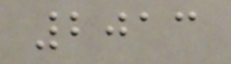2013
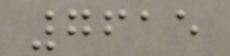7615
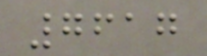7617
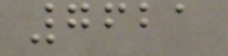7621
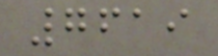7619
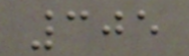305
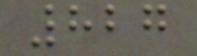827
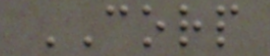CORP
